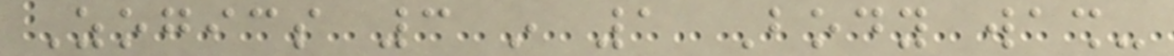Zogics 3 in 1 Body wash-
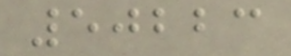50223
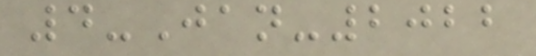4-Jan-2022
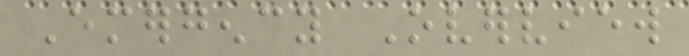Emergency Overview
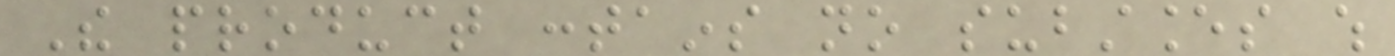The product contains no substances which
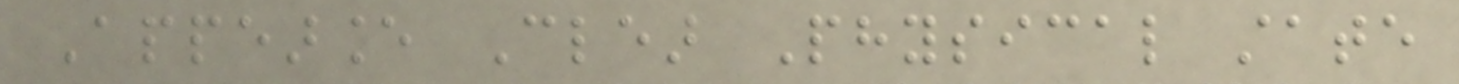Appearance Clear Physical state
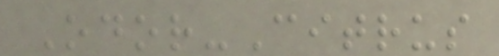Odor-Citrus
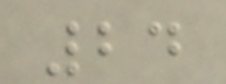24
